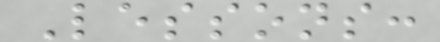Lessons:
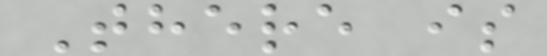There is
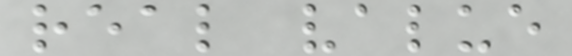real value
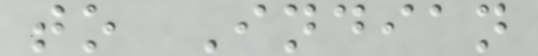to Indian
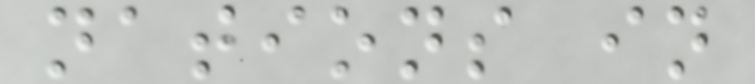nations in
